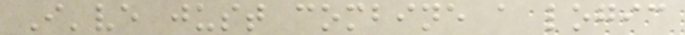I've just combine a logic
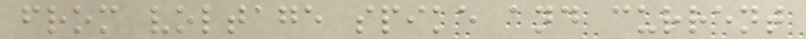from voltage spike and current
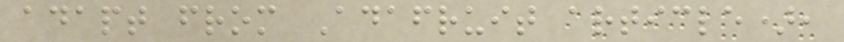adapt from Adafruit article),
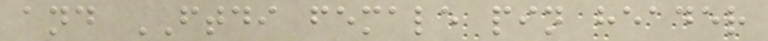and FTDI female pin header
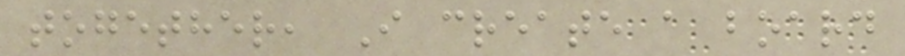together, I create a board
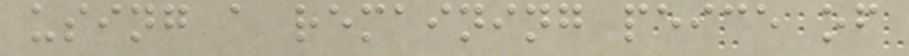using a remaining peice of
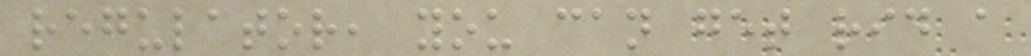regulator, you can get rid a
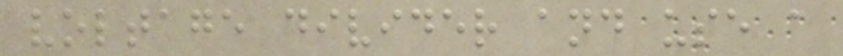voltage divider and use a
